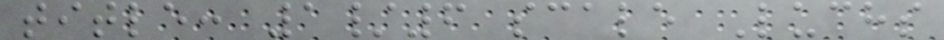title: 1/6 scale Luchs
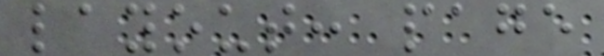layout: page
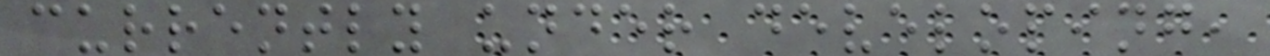currently under developing,
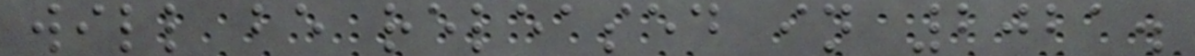will be released in 2021.
